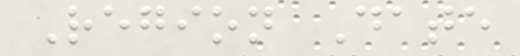Region Date
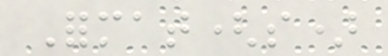Format(s)
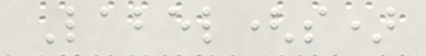Label(s)
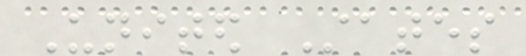United States
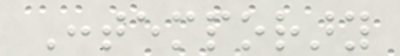Contemporary
